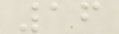16
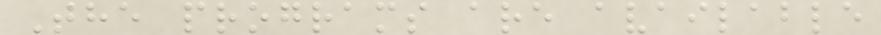The programs are available
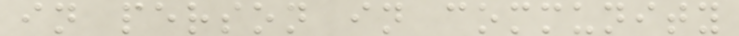in person in community
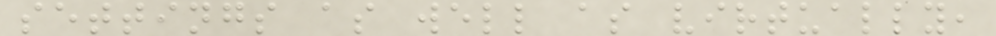settings as well as virtually,
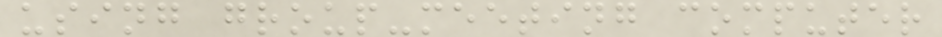using group-meeting computer
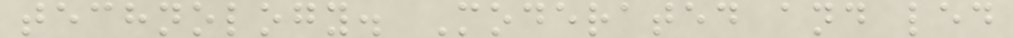technology. Moderated and led
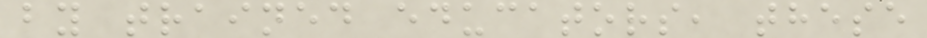by trained educators, these
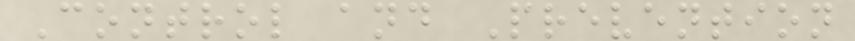Control and Prevention
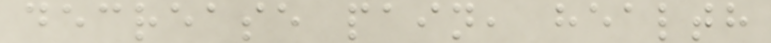decrease pain, health
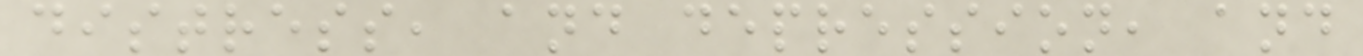distress, and depression, and
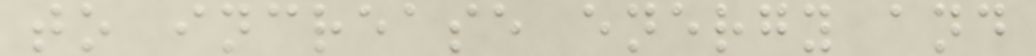to increase energy and
